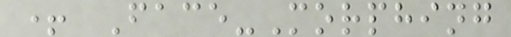+ Face-Morphing
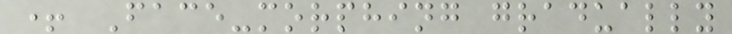+ Face-morphing gradually
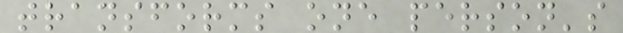transforms one person's
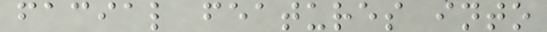facial features into
